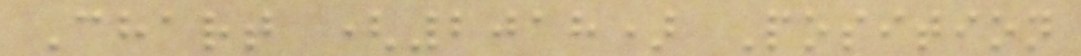Chart (2018) Position
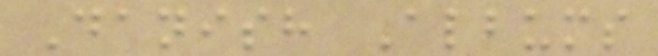Danish Albums
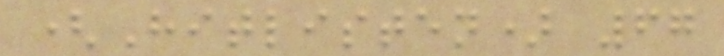(Hitlisten) 67
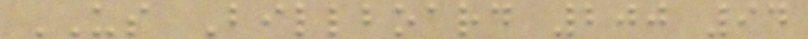US Billboard 200 94
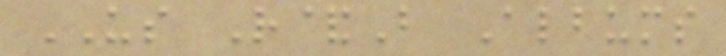US R&B Albums
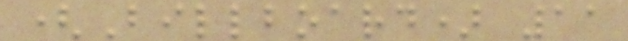(Billboard) 11
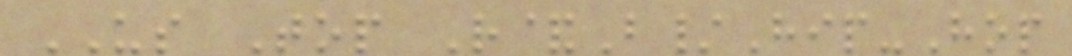US Top R&B/Hip-Hop
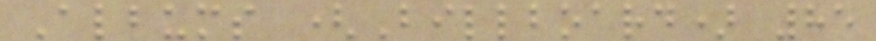Albums (Billboard) 85
